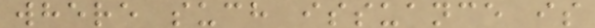where such issuance is
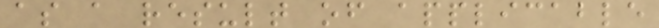as a result of applicable
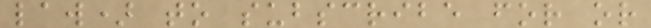law) to subscribe for or
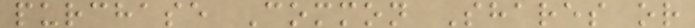purchase Common Shares or
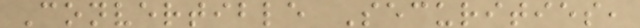Convertible Securities,
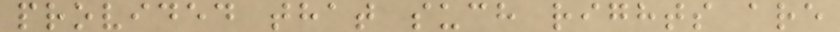provided that such rights are
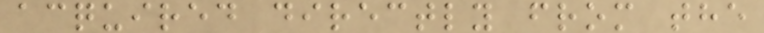acquired directly from the
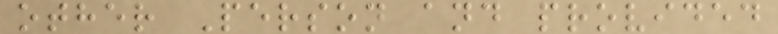other Person and provided
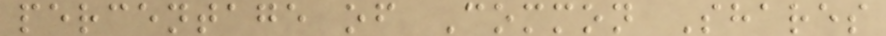percentage of Common Shares
